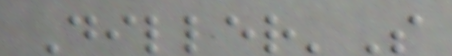Diller'S
